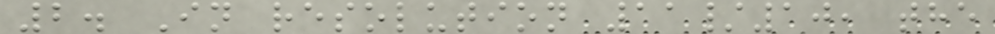2. In resolution 11/10, the
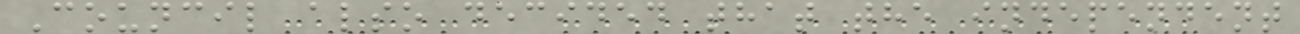Council also decided that the independent
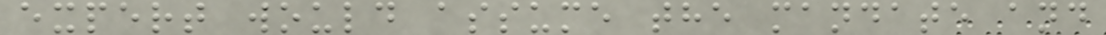expert would assume the mandate and
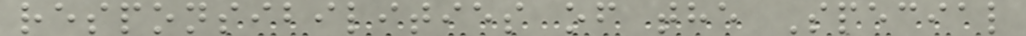responsibilities of the Special
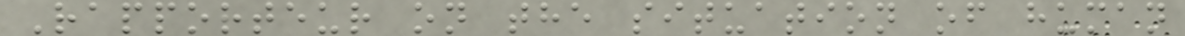Rapporteur on the situation of human
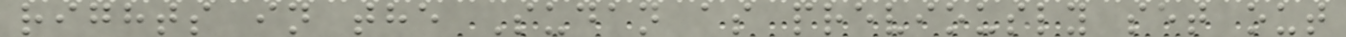rights in the Sudan as previously set out
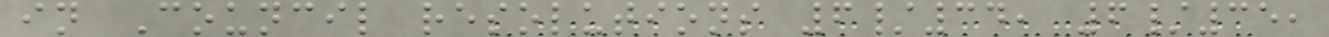in Council resolutions 6/34, 6/35,
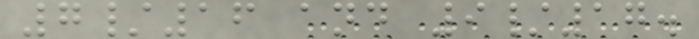7/16 and 9/17.
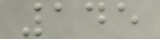145
